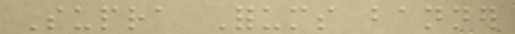Supra Forums banner
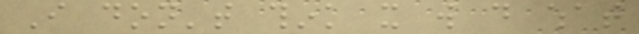I don't think it will do what
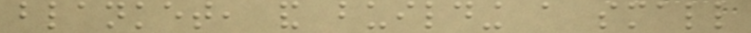blanket, and building a small
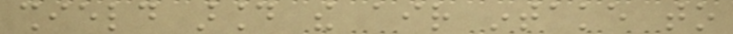shield around the air intake to
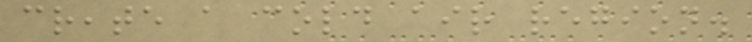create a cold air region.
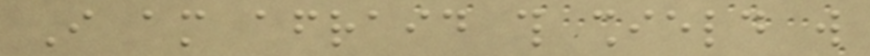I am afraid this shield will
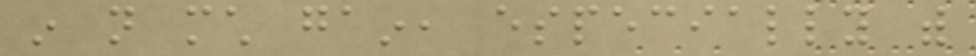in not much gain, especially with
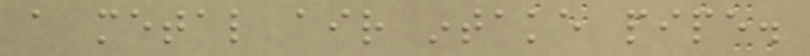a metal air intake pipe.
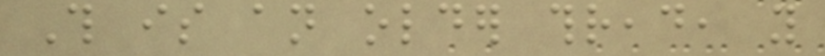This is an older thread, you
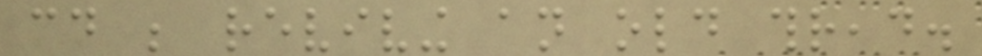could be reviving an old thread.
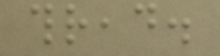thread.
